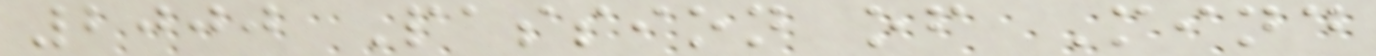2000 Passion of Mind
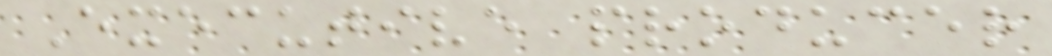Executive producer
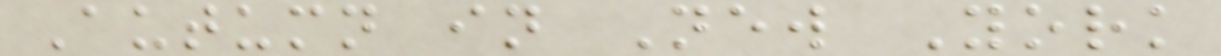Autumn in New York
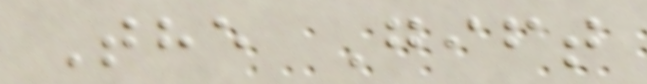The Gift
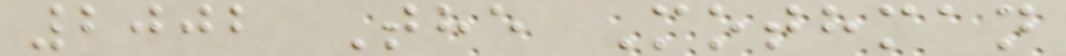2002 The Mothman
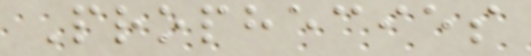Prophecies
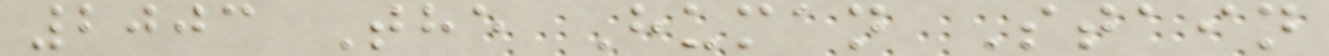2003 The Human Stain
